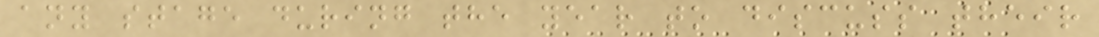any stage during the year to discuss their
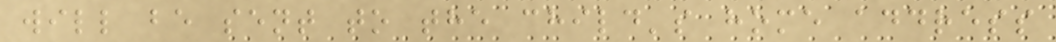will be sent to the child's home address
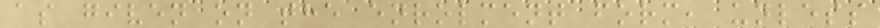as given on the enrolment form, unless
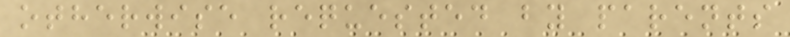otherwise requested by parents
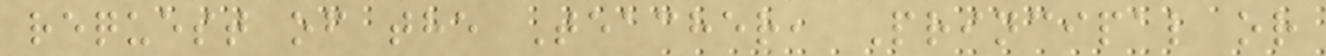request of the Teacher, Principal or
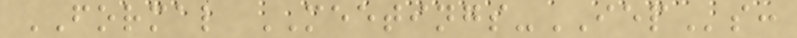FORMAL MEETINGS-IEPs:
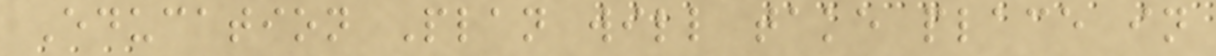Education Plan will take place in
